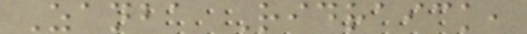Zanba Ridraick,
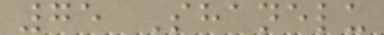75 Shanelu
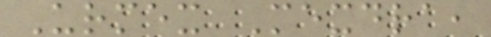Urmex Mexdra,
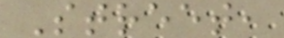Street,
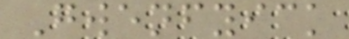Gwenfyick
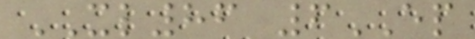XL86 6EP
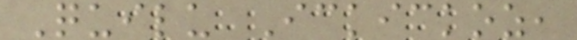Quilu Ickickoz,
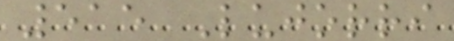515 Lujorri
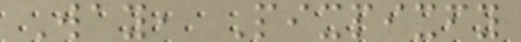Way, Pixpixfy
